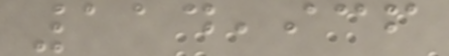114,936
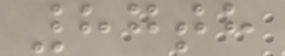87th
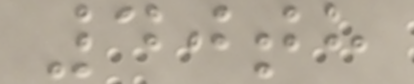40th
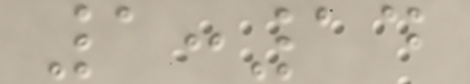1:14
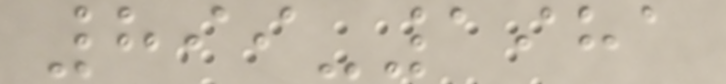899-1981
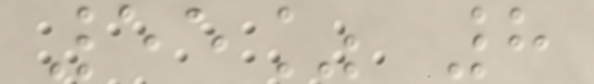55% 8
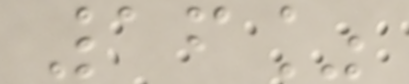16%
